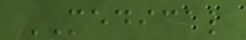MEDICAL
